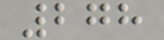278
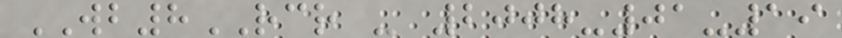WB8RCR - 2008-01-19
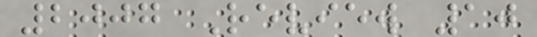2007 Review 10
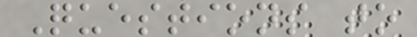Questions to
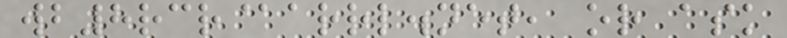wb8rcr@arrl.net, or ask
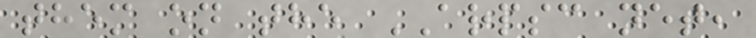them on the ARPSC net,
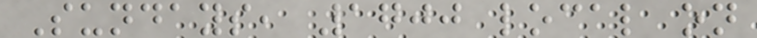Sundays, 1700 local on
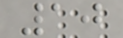10
